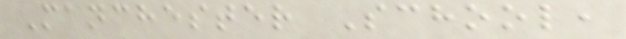Manchester School,
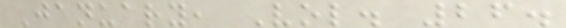January, Vol. 26.
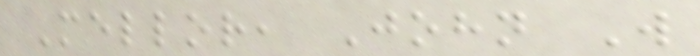Mellor, John W
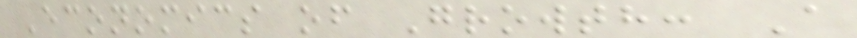Economics of Growth: A
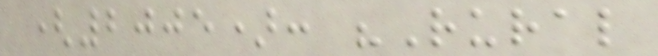(2005): "Rural
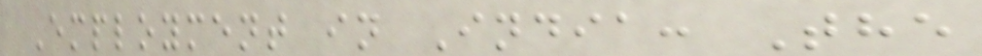Employment in India: The
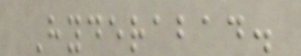Hyderabad.
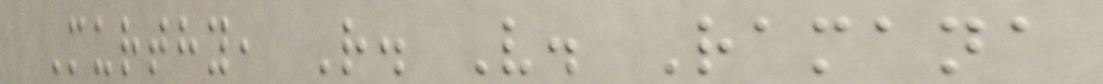Murthy, R. V. Ramana
